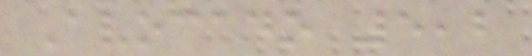Avocado 5,2
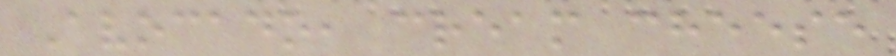Avocado, cream cheese
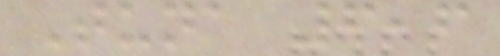Tuna 6,6
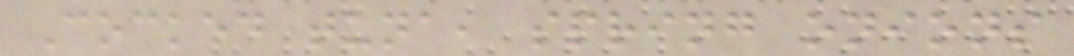Cocked tuna, spring onions
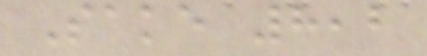Sake 8,2
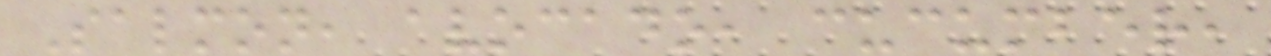Salmon, avocado, cucumber,
